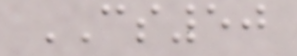CS50
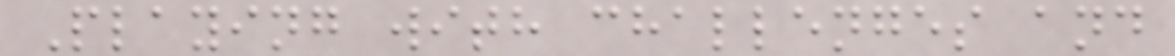Playing with challenges and
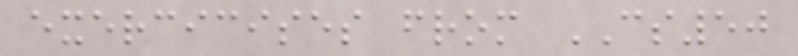exercicises from CS50
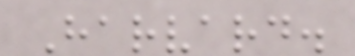Harvard.
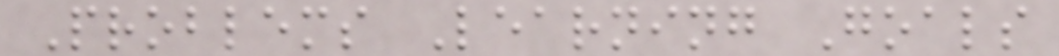Problems Learning Goals
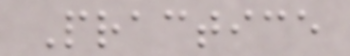Practice
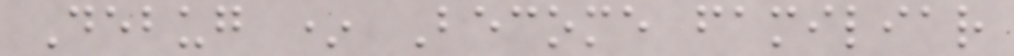Debug * Become familiar
